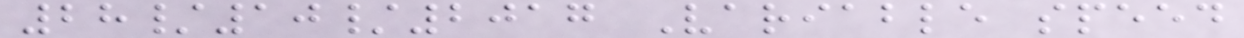28/10/2017 Variable speed
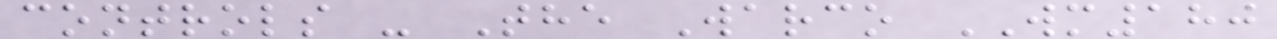controls - The Warco WM180
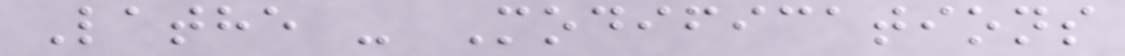Lathe - Modifications
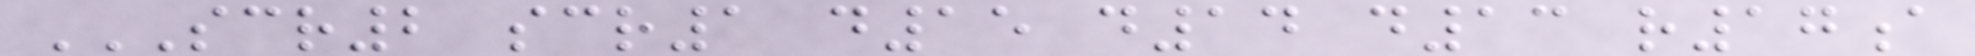SCR2 SCR1 D15 D14 D13 R17A
